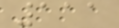111
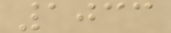1033
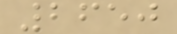2650
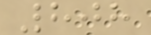808
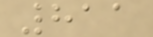811
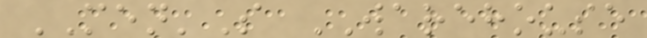MEN'S WAREHOUSE
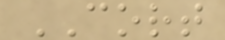CORT
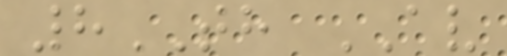8TH AV
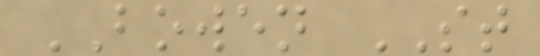BOWEN ST
